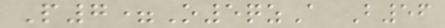P7=O5qzA B56
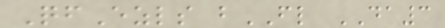QfEzls bFL DA3
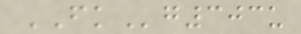FKg303u
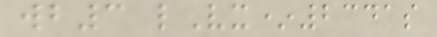wb3 lVx*2341s
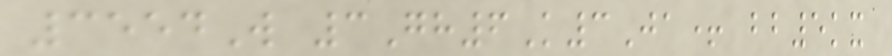3554W 3Gh6K3Ja+ bb5kx
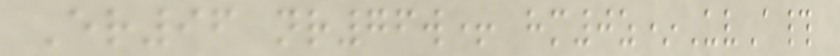Er96 nr76w+ hm0z*UvA#
